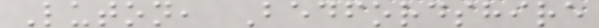Luton, Bedfordshire
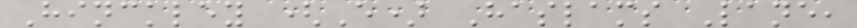Hinckley (E) Haslams Lane,
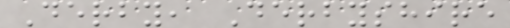Derby, Derbyshire
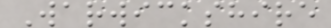Warwickshire
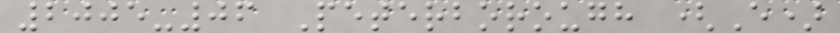2005-06 Peterborough (E)
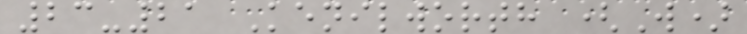23-21 Kenilworth (W)
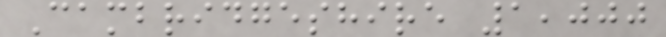Cambridgeshire 1,000
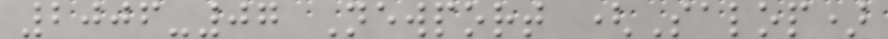2006-07 Newport (Salop)
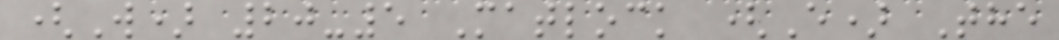(W) 20-5 Matlock (E) The
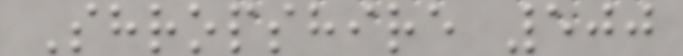Shropshire 500
